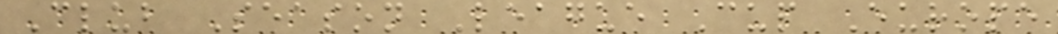Club Season League Cup Europe
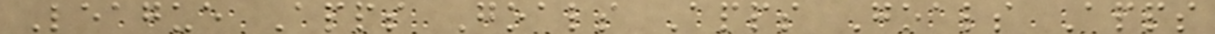League Apps Goals Apps Goals Apps
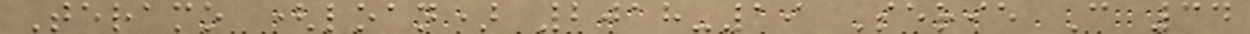Teramo (loan) 2018-19 Serie C 34
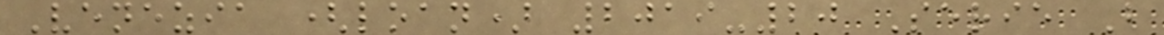Venezia (loan) 2019-20 Serie B
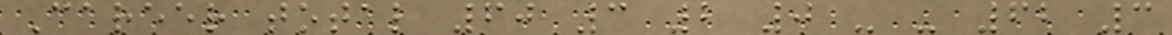Career total 60 3 2 0 - - 62 3
